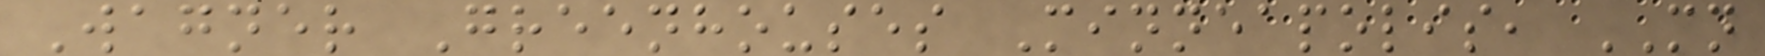Wagner Greenhouses Minneapolis, MN
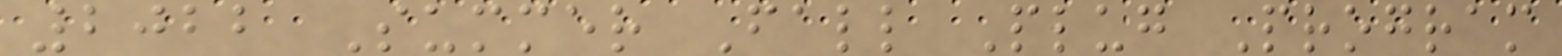2022 Summer Fall Plug Program
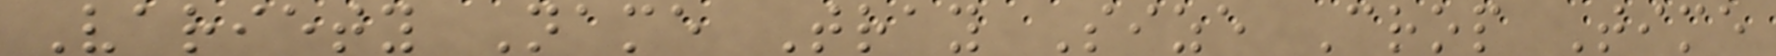Variety Name Tray Size Crop Time
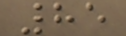85
